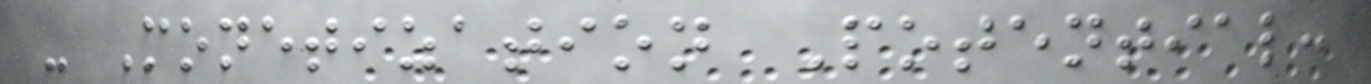- Monetization Potential:
